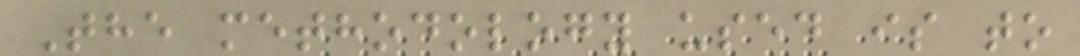The methodology used is to
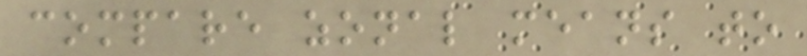compare zonal means to
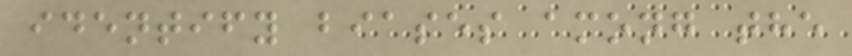identify biases among the
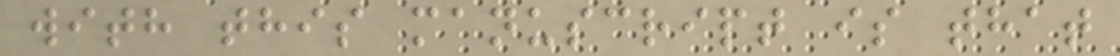with this manuscript is that
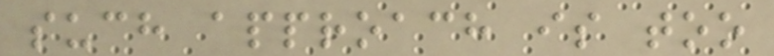such approach is too
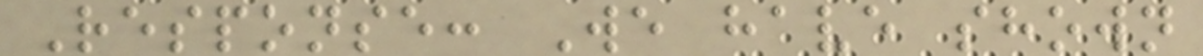Response: We have shown
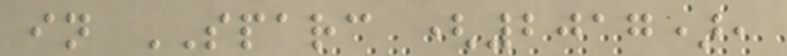in SPARC (2017),
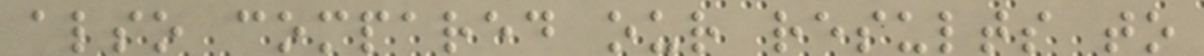also compared our results to
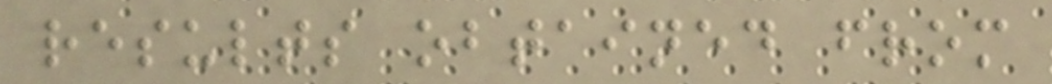results obtained from
